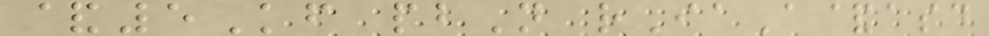&5Kf pbN rIaA&asd
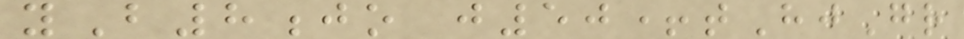yB8jo j50+tHjGr
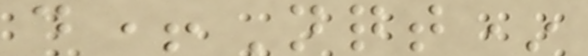d+Nqt*
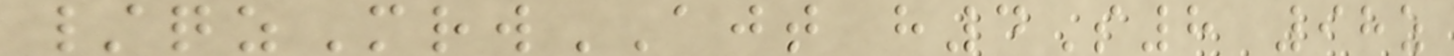/qzMrwAJT h4S8 98z
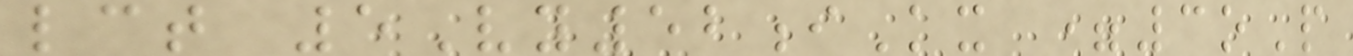lct 5Vy52iKx =3oP
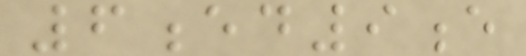6ed9e
